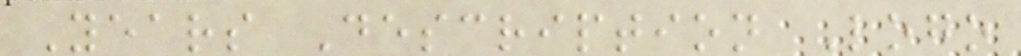Years Description Logo
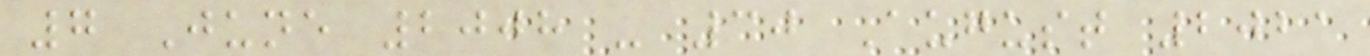7 June 2008 - 30 August 2021
